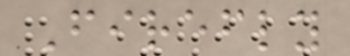Firefly
